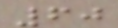60
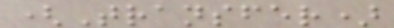(Transfer)
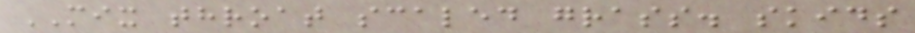MIX throat scaled grass. skids
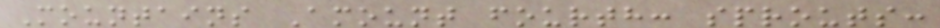Mountains Amount fourth: sprouts:
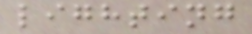lighting
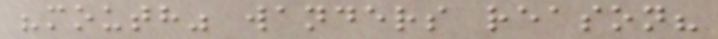"mouth" wanders reason?
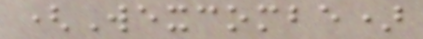(Wexcombe)
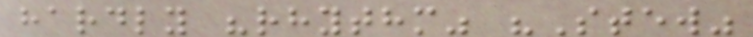hardly "rhythm" "Stew"
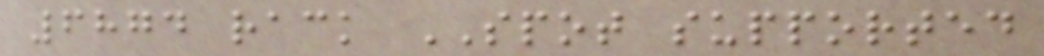6874 rack SPOT supported
